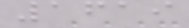1619
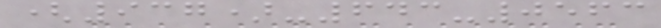(937)-643-0563
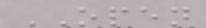OPEN
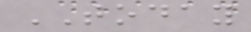TODAY
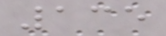135
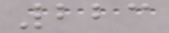223
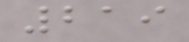219
